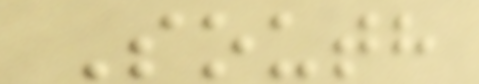South
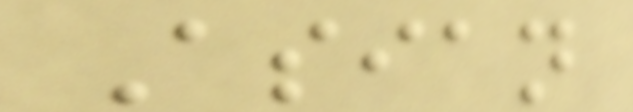Asian
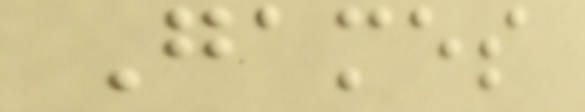Games
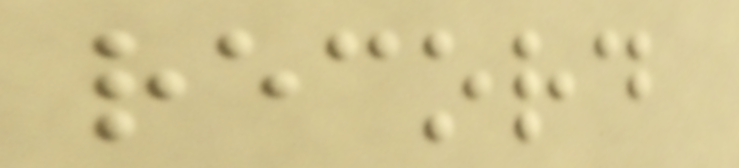record
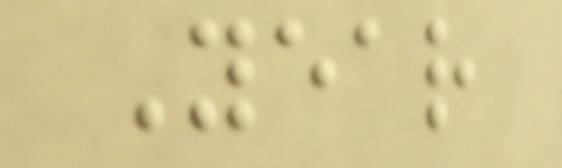Year
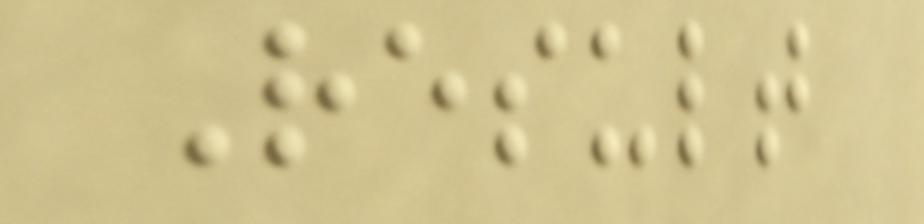Result
